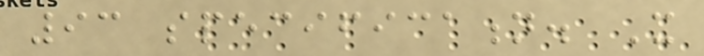93 specification. It
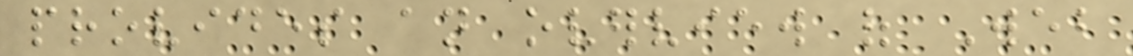provides an overview of Web
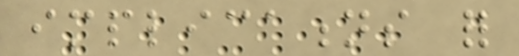implications for
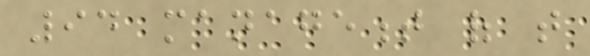94 management of that
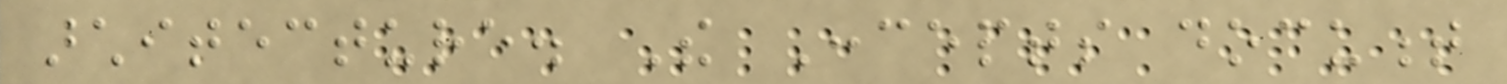architecture. The Concepts document
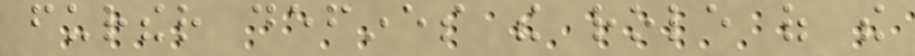further defines the role of the
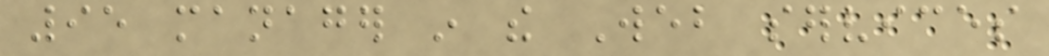95 manager in the Web services
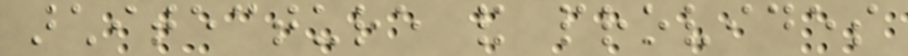architecture and provides
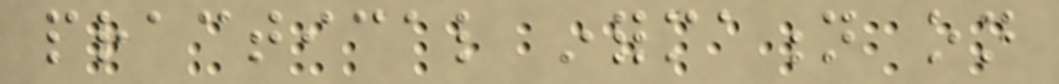practical information on
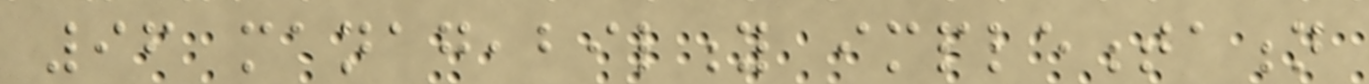96 manageability implementation
